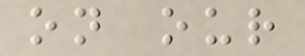on our
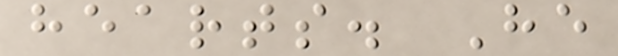hearts. He
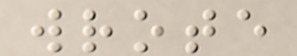wrote
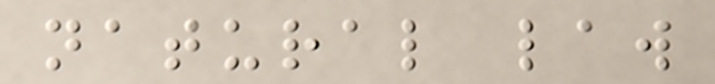natural law
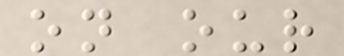on our
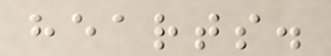hearts.
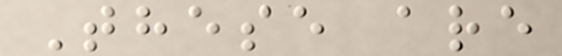These are
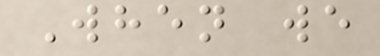When we
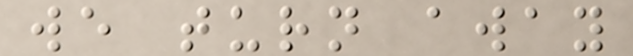we turn away
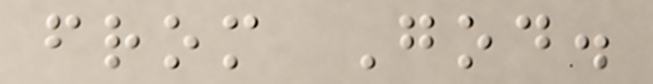from God.
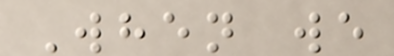When we
